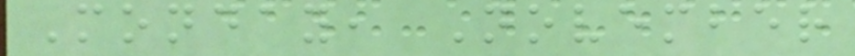Monday, November
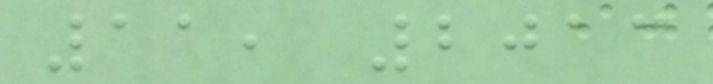11, 2013
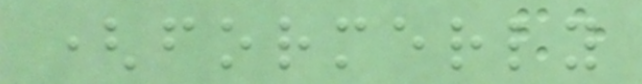(formerly
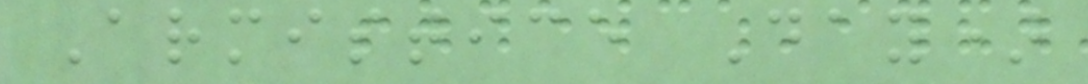Armistice Day)
